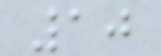10
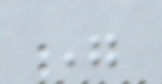"
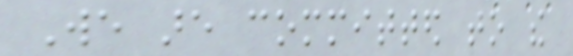We are committed to the
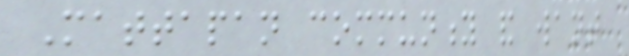Mattapan community and want
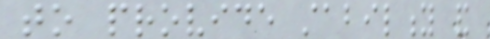to provide stability and
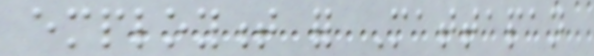employment for Mattapan
